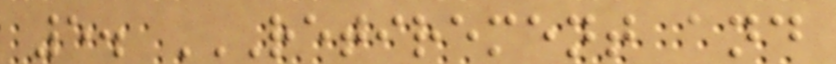5. RETIREMENT AND
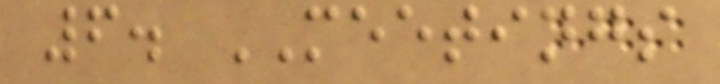6. MEETINGS
